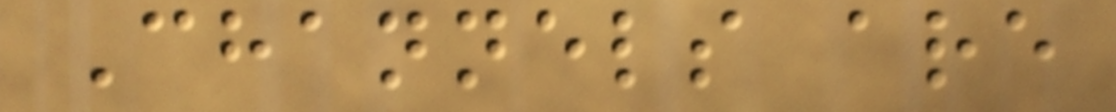Channels are
